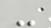-
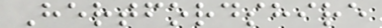Hertfordshire
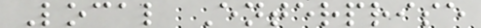Local Enterprise
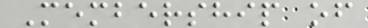Membership of
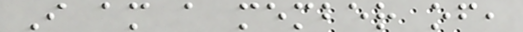I am a member of,
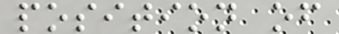position of
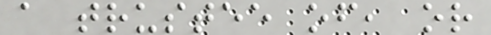a trustee of, or
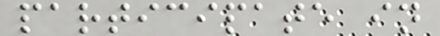participate in
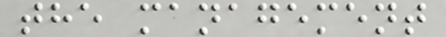the management
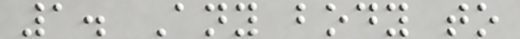1. Any body to
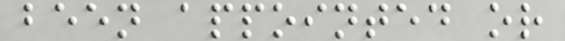been appointed or
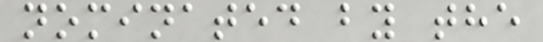nominated by the
